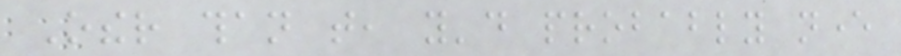Other than that, you'd probably never
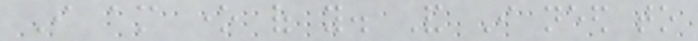I am one of you. And I need to
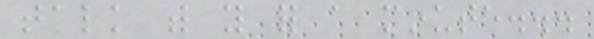talk with you for a minute...
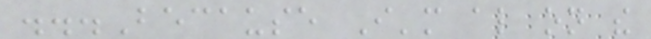...Because I'm also on the
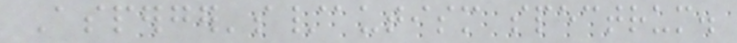Asperger's/autism spectrum.
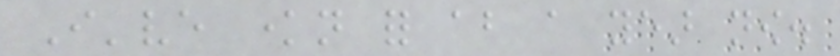I've known for about a year now.
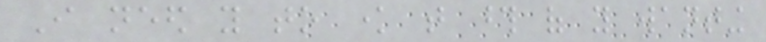I need you to know that those of you wanting
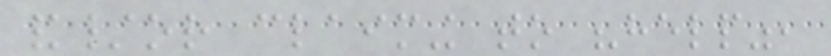and/or claiming to "help",
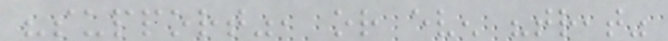"support", or even "treat"
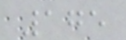175
